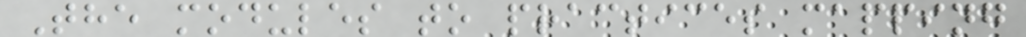The modules to practices mapping
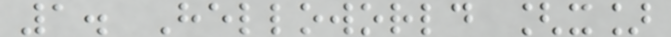1. Helloworld [x]
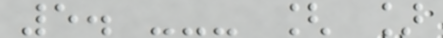5. --- [ ]
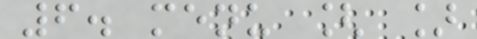6. menu [ ]
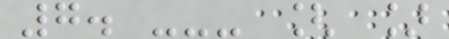7. --- [ ]
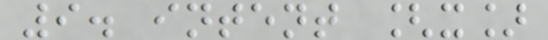9. intent [x]
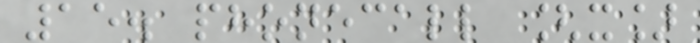15. phonecall [x]
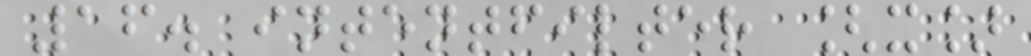16. intentfilter [x]
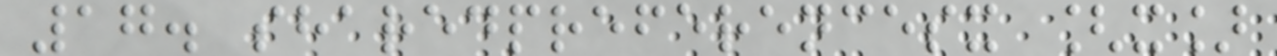17. sharedpreferencesx [x]
